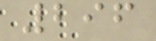296
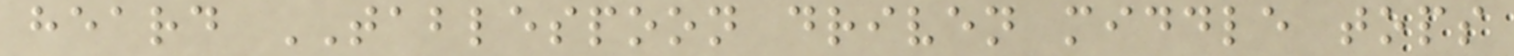heard TABLESPOON driven middle tops
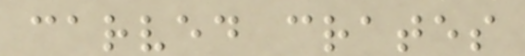carved crates
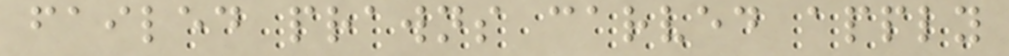failed prawns carved apply
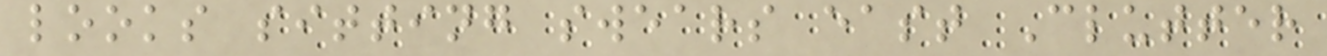looks sitting swears east Clutter
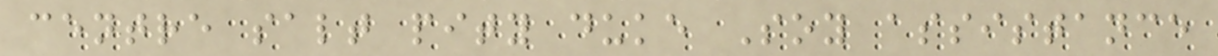centre salt pity duke Soy assistance
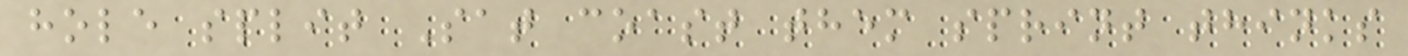hole split Sat coast them sprint thinks
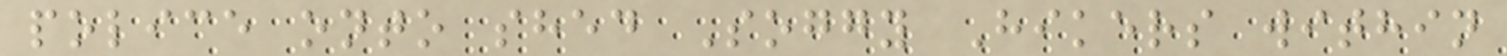police onto shed Soggy Hikers within
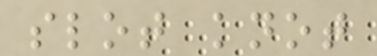slot knot
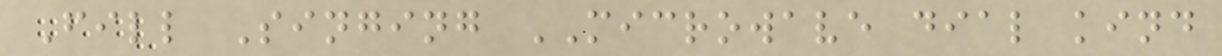Fill Singing MICROWAVE dial kind
